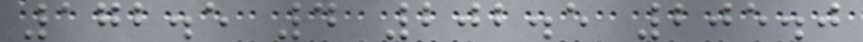172.5 4 202.5 205.0
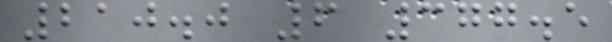210.0 6 377.5
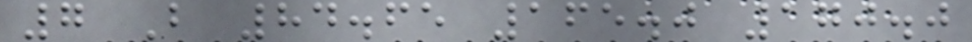7 B 84.65 165.0 170.0
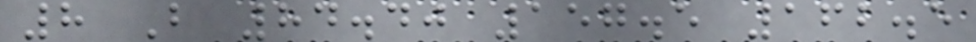8 B 84.40 157.5 162.5
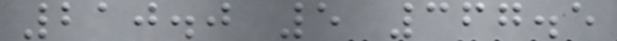210.0 5 367.5
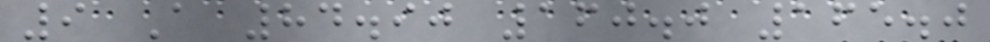9 A 84.90 160.0 165.0
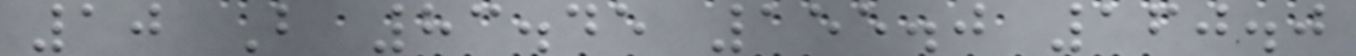10 B 83.45 155.0 160.0
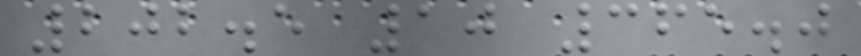202.5 10 365.0
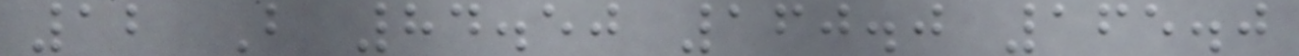12 B 84.50 160.0 165.0
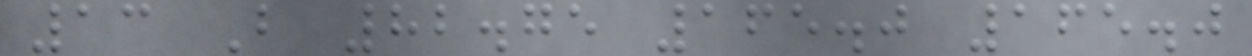13 B 82.75 165.0 165.0
